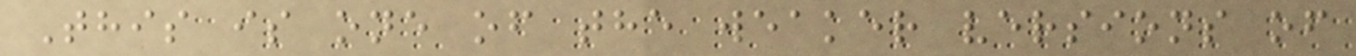This is one of the weaker versions of
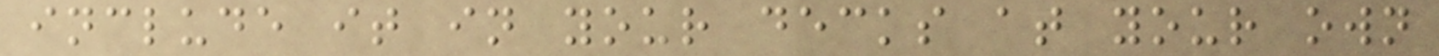include it in your decks at your own
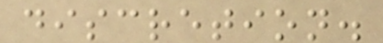discretion.
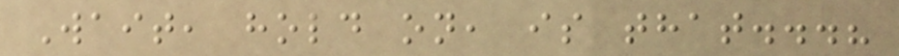Wait, hold on, is that...?
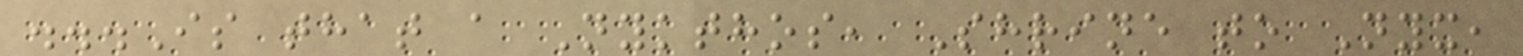...Is that a Nykthos, Shrine to Nyx,
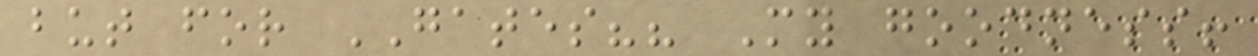but for GATES?? My goodness!
